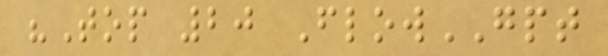"Top 20 FlowGPT
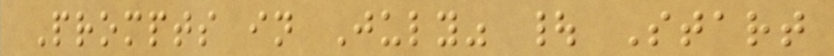Prompts in July" | Start
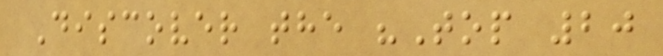Discover the "Top 20
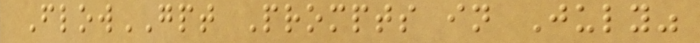FlowGPT Prompts in July"
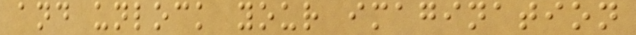and unlock your imagination
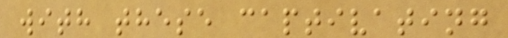with these captivating
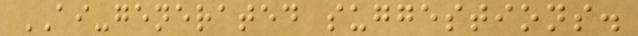AI-generated suggestions.
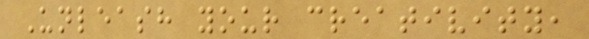Unleash your creativity,
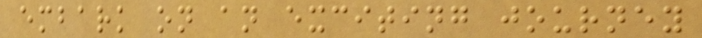embark on an exciting journey
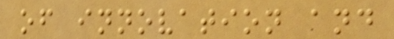of innovation and
